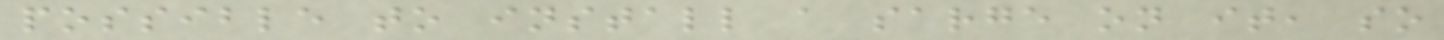possible to install a sarge on it, so
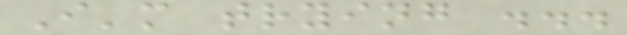I'm trying ...
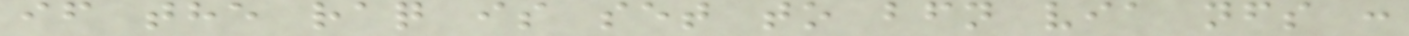if the raq is set to bfn via nfs :
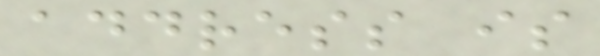address is
